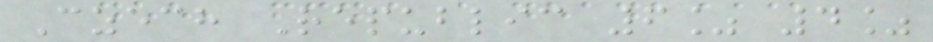Czech Republic 6% 4%
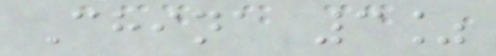China 3%
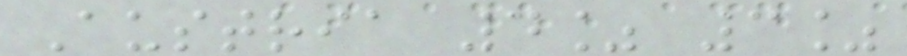Austria 4% 3%
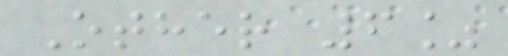Other 6%
